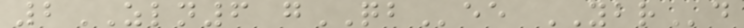2ZLN6 gQBee YBRd
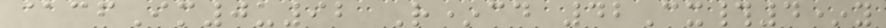@cfIm0u92 R*cd 42Cx#4*y
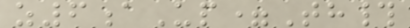z6aUp=Th#
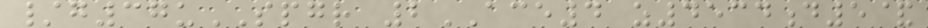/g37uSPGR 2ACE4 z4534d5&
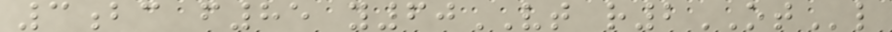3bc f85 y60VT r2OTl
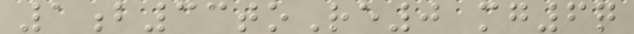1b33toRe0 mg6q
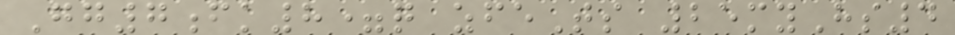Gg7fk8=q zfeTs 25myHs4
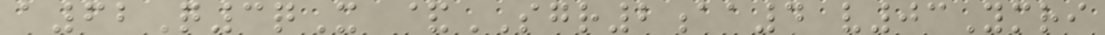a62Q3qX &SGR2aa4 v03Ymri
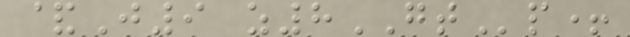&J9 z8GTp+
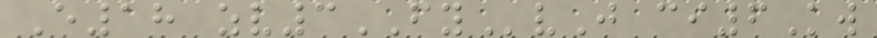E18 zv3FYvJ ci6Kw
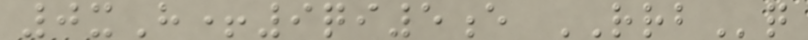0xH+9qi5e RRBq
